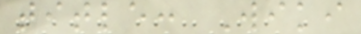title: Wiki
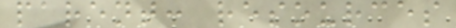parent: resources
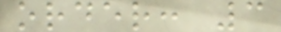order: 3
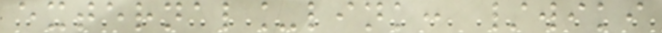external_link: /wiki
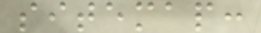sitemap:
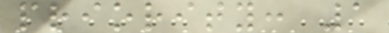priority: 1
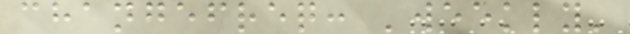changefreq: 'weekly'
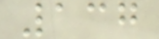137
